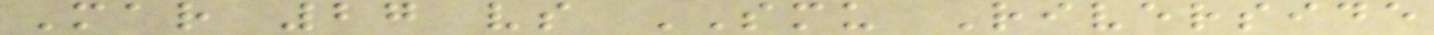Mar 27 vs SMU Riverside
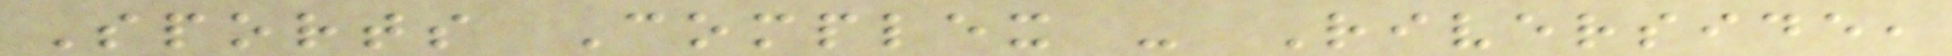Sports Complex - Riverside,
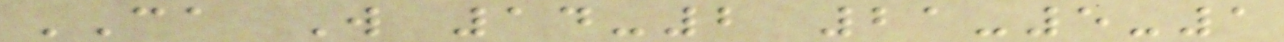CA W 14-2 21-5-1
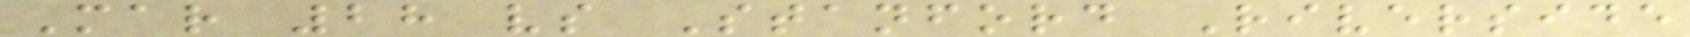Mar 28 vs Stanford Riverside
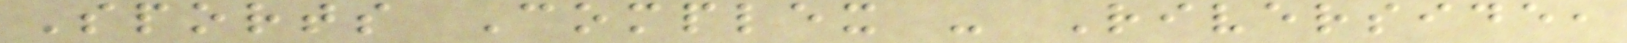Sports Complex - Riverside,
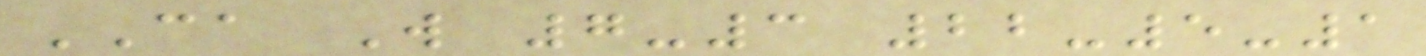CA W 7-3 22-5-1
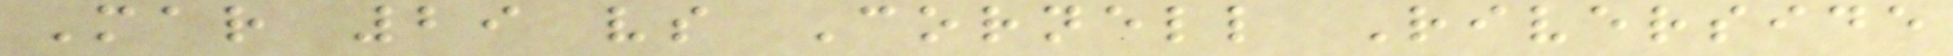Mar 29 vs Cornell Riverside
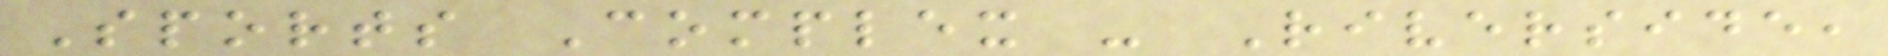Sports Complex - Riverside,
